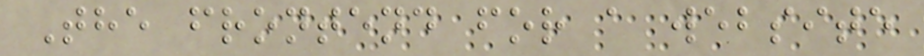The frontend for a website
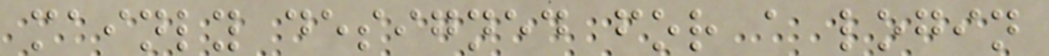mainly designed for a login
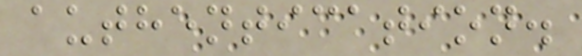authentication.
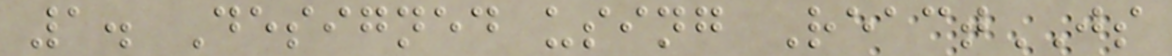1. Designed using ReactJS
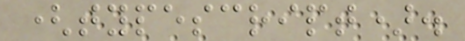(typescript).
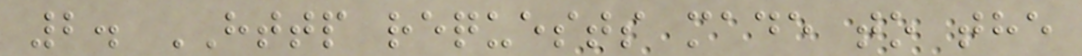2. HTTP requests made to the
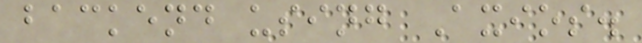backend using Axios.
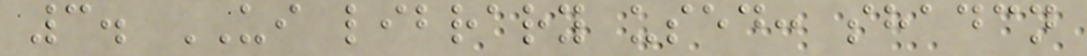3. UI library used: shadcn
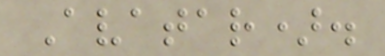Avatar).
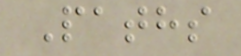Paths
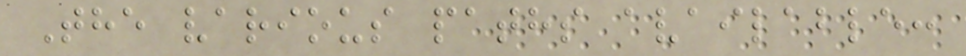The various paths available:
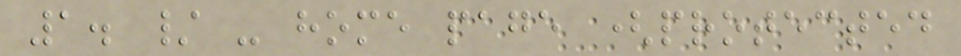1. / - home page (protected
